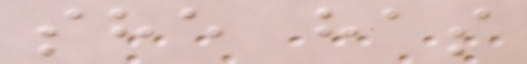she has
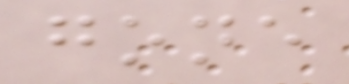gone
